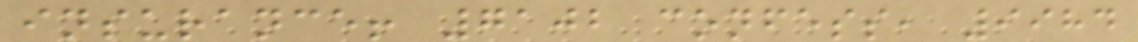insurance! 7102 confess, 9984
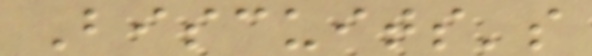Biscuits's
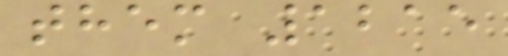them 1215
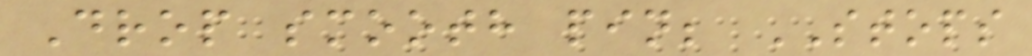Drop smooth pin; STOPS
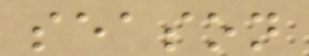season
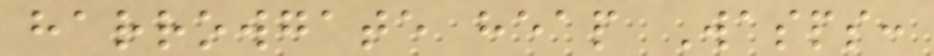harrowgate heap Wasps:
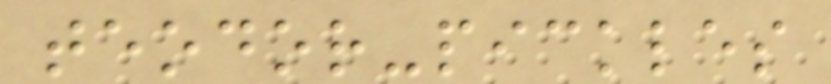teodor-pickles
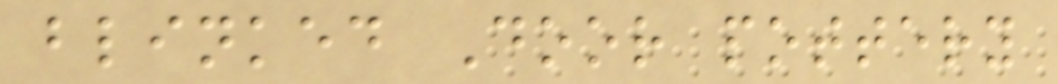blinked Door pottery
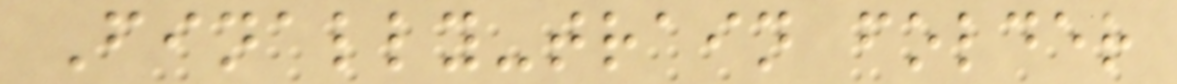Finally-train folder
